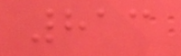813
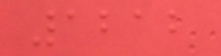1212
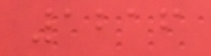1216
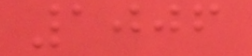1006
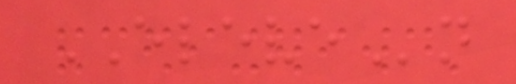ELEVEn
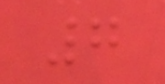7
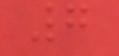7
